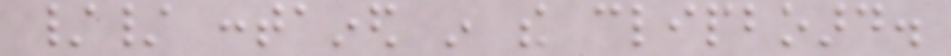// contained in the clipboard.
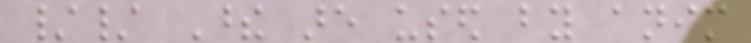// These are used by anim
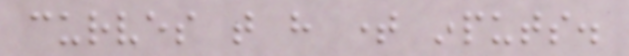curves that have time inputs.
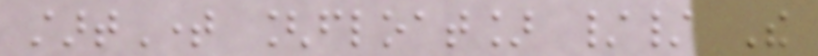startTime [float] // The
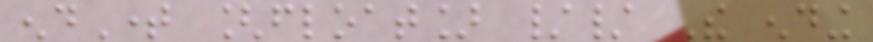endTime [float] // The ending
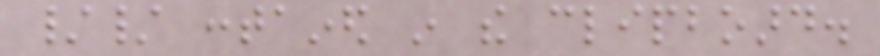// contained in the clipboard.
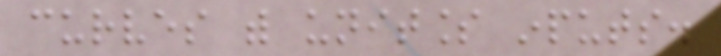curves with unitless inputs.
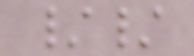//
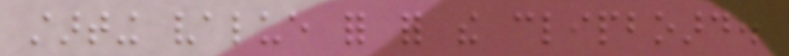starting value for for the clipboard.
